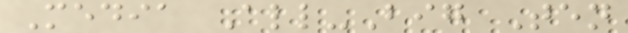Media All-Big Ten
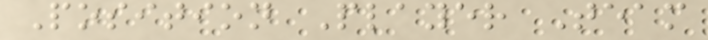Position Player Team
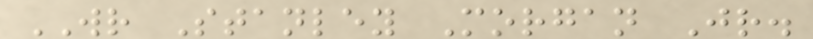WR Stanley Morgan Jr.
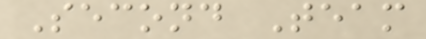Second Team
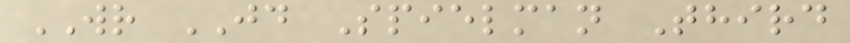WR JD Spielman Third
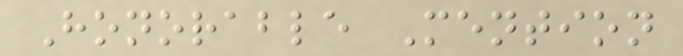Honorable Mention
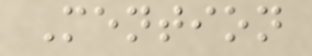Mention
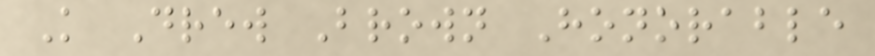K Drew Brown Honorable
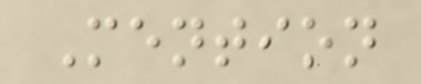Mention
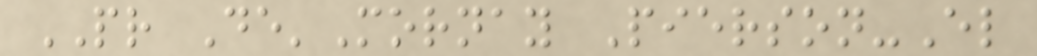PR De'Mornay Pierson-El
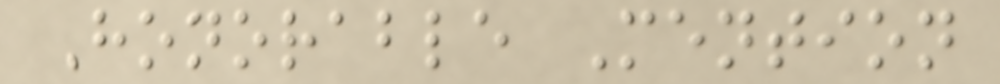Honorable Mention
